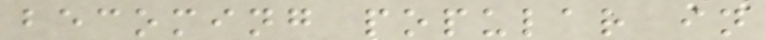becoming popular in
